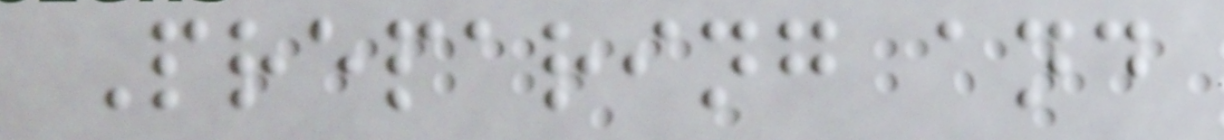Preparing and
